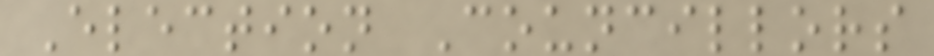Election Councillors
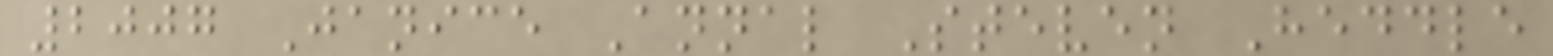2007 Janice Annal Steven Heddle
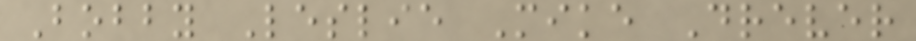Bobby Leslie Mike Drever
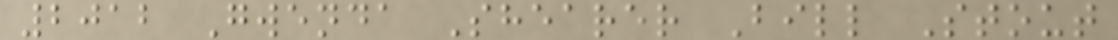2012 Gwenda Shearer Bill Stout
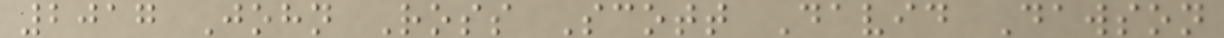2017 John Ross Scott David Dawson
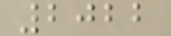2022
